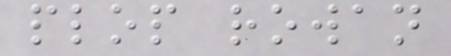plop rowan
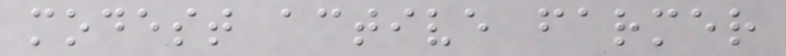modest active farmer
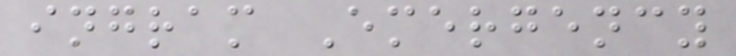ingram Emergency
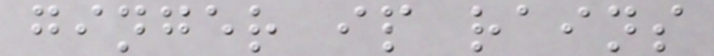ginger ip rains
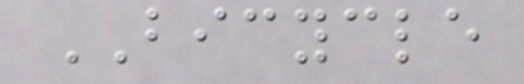BICYCLE
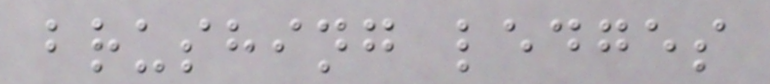brushing ledges
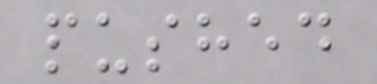pushed
